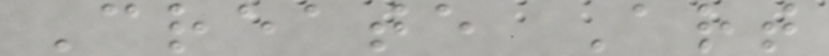Create Art
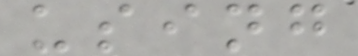using
